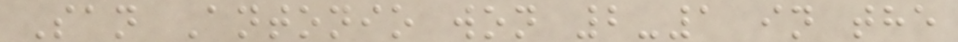San Antonio won 2-1 in the
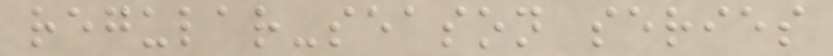regular-season series
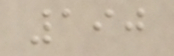190
